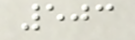503
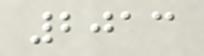2013
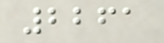2261
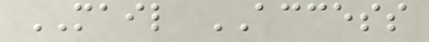MAIL ACCESS
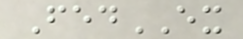FedEX
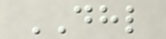DHL
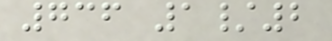736 1/2
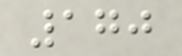170
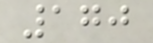170
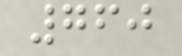760
